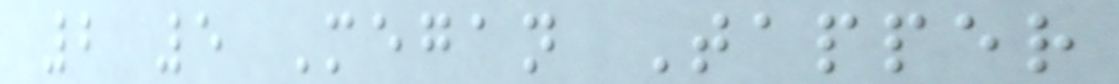2 5 Megan Tapper
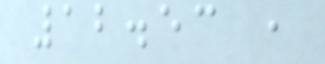12.53 ,
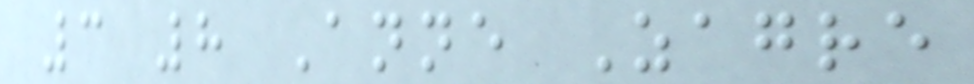3 8 Anne Zagre
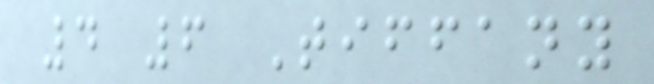4 6 Tiffany
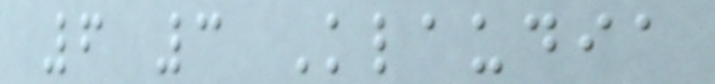6 3 Klaudia
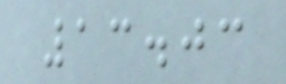13.03
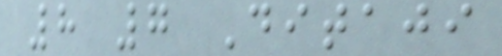8 7 Ditaji
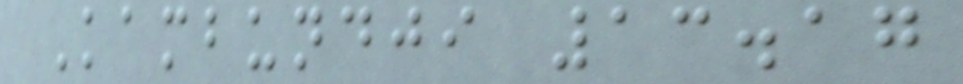Kambundji 13.17
